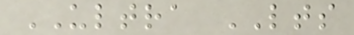ULTRA LTS
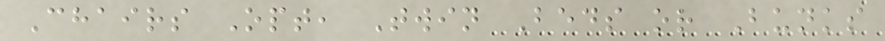Chairs Opt, Twin Beds or Bunks
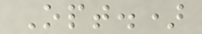Opt.)
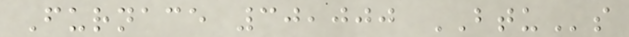Furnace 30,000 BTUs
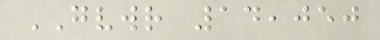GVWR 14,050
